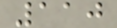110
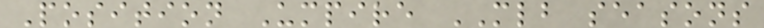Position Umpire MLB seasons
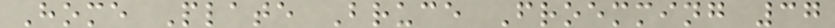Home Plate Bruce Froemming 37
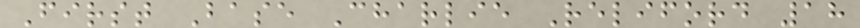First Base Charlie Reliford 18
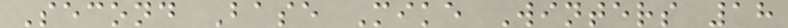Second Base Mike Winters 18
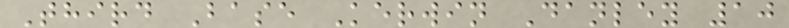Third Base Kerwin Danley 10
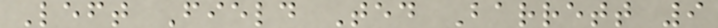Left Field Ted Barrett 9
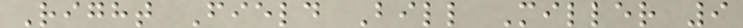Right Field Bill Miller 9
